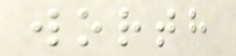worth
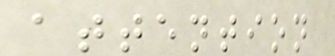attention
